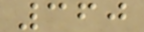360
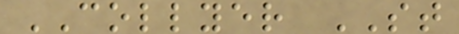COLLYER ST
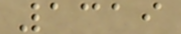1319
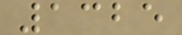1325
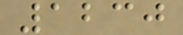1230
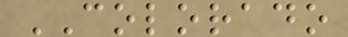COLORADO
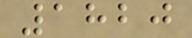1820
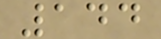144
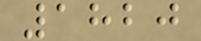1820
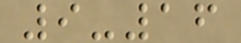9-16
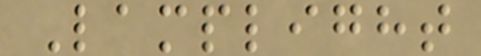Lamplight
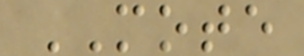MOTE
